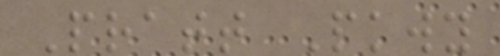Pratt Pkwy
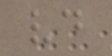vd
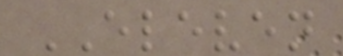ELEVEN
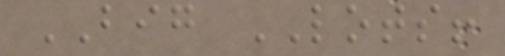BIG LOTS!
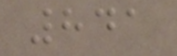841
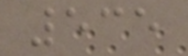535
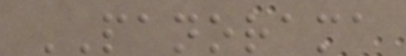PANORAMA
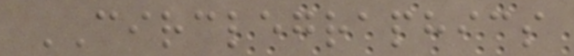CIRCLEGRAPHICS
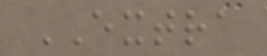EXTRA
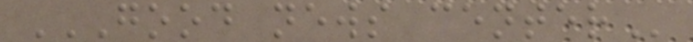GOOD NEWS CENTER
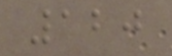120
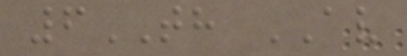6TH AV
